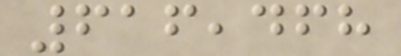616,468
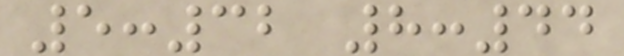5:32 8:44
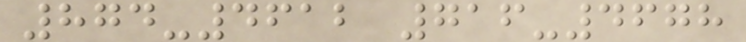874-4612 716-4678
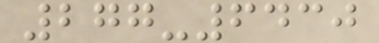277-6430
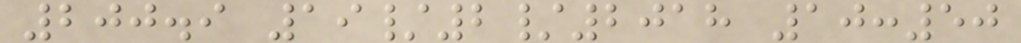200.9 19/2/2018 10:50
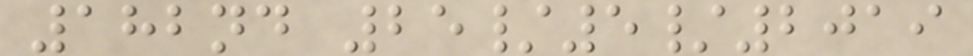182nd 25/5/2019
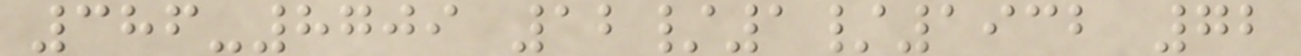386-8709 12/1/1932 72
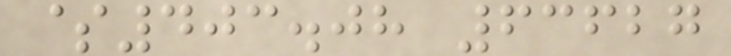$403.08 63627
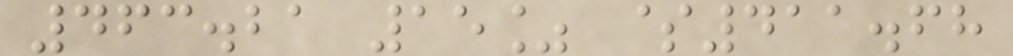463.21 15% $411.68
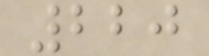220
